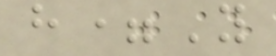h=Y
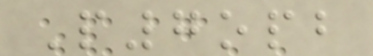P7opb
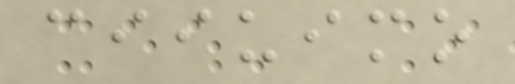ciiuimo
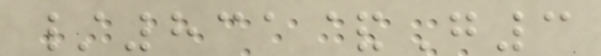/831&G3
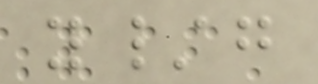y/g
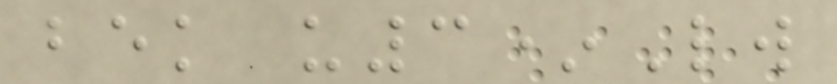bek u3*Lw
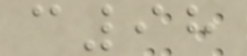c98
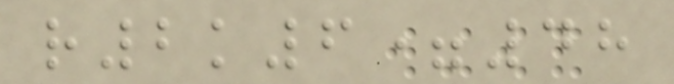r2k6=48
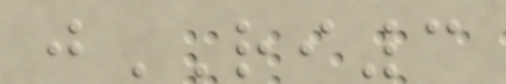jRI3
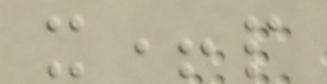x+p
